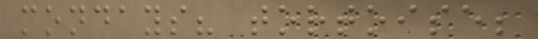mondays? tortoise;
